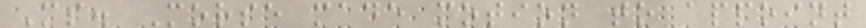Ms. Morse made motion to appoint
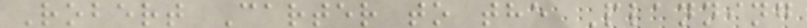Robert Carter to the Planning
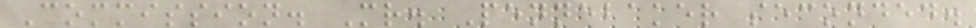Commission. Mr. Pennebaker seconded.
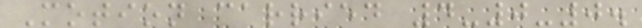Motion carried 4-0-0.
